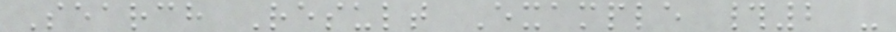Search Result Example #2 -
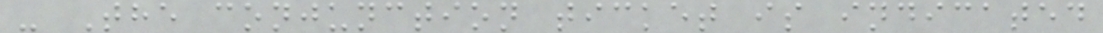- The conjunction ticket is indicated
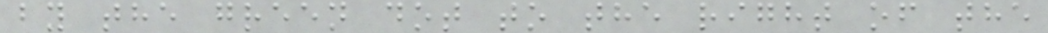by the green dot to the right of the
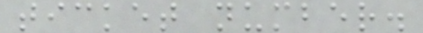ticket number.
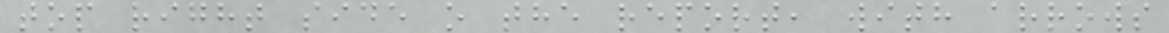top right side o the report, with arrows
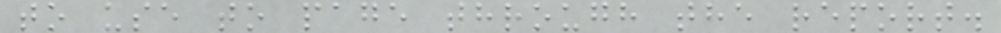to use to page through the report.
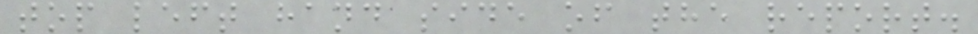top left hand side of the report.
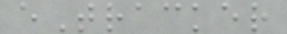eTracker
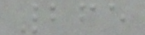265
